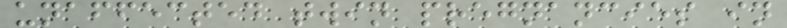unaffected twin pregnancies in
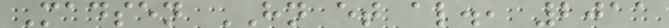Madsen HN et al., 2011
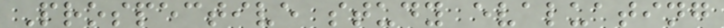Prospective study evaluating
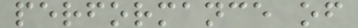performance of
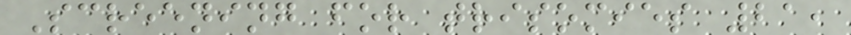Screening for trisomies 21,
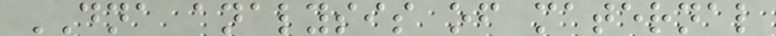DNA analysis of maternal
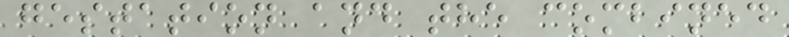gestation and the combined
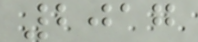2017
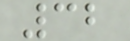32
